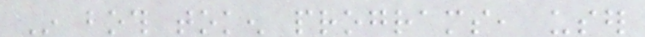In both token programs, user
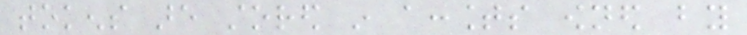tokens are stored in accounts owned by
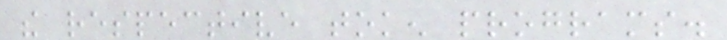the respective token programs.
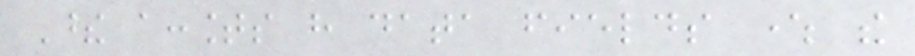These accounts have data fields where the
